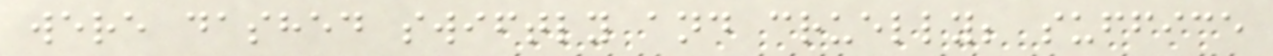were dashed swiftly and cruelly; suffice
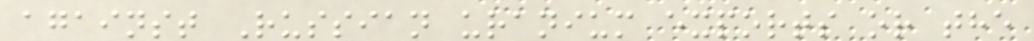against Russian uranium exports or the
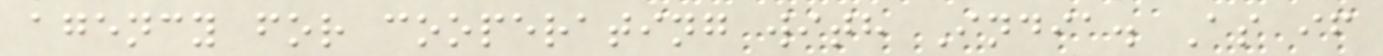agency for cooperating with India. As if
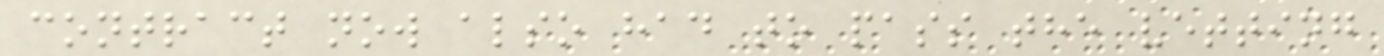contract now also had to pass the vetting
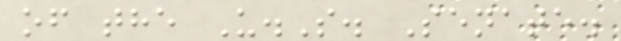of the U.S. Senate.
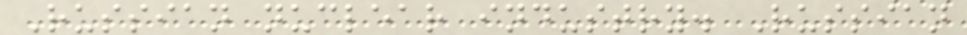Russian nuclear industry. Russian
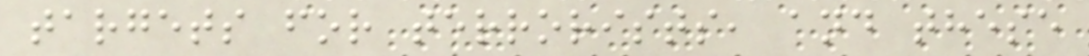targets for terrorists, and these
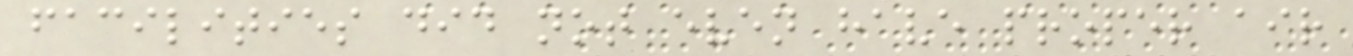facilities did not even have proper air
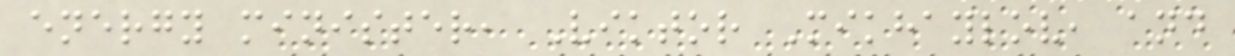energy minister, Viktor Mikhaylov, and
